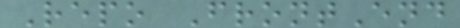Repo FrontEnd
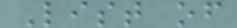List of
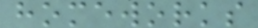homeworks
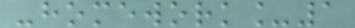-homework_1
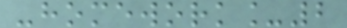-homework_2
